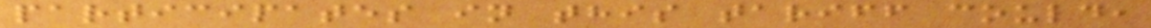participates in this tariff could,
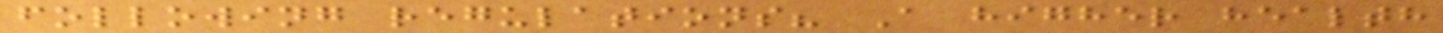following regulations? A higher health
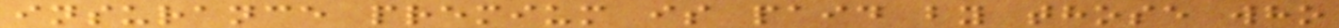insurance premium is paid by those who
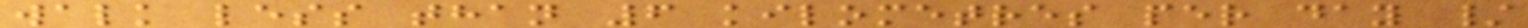walk less than 6 kilometres per day /
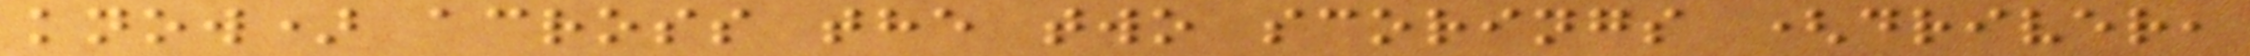know) across the two scorings (driver,
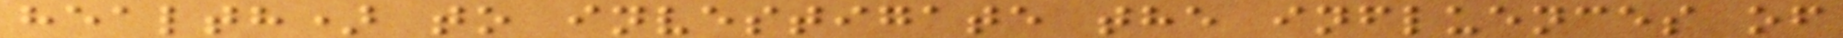health) to investigate the influences of
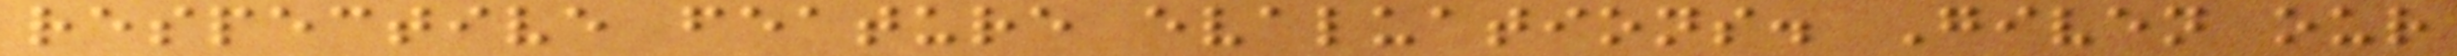respective feature evaluations. Given our
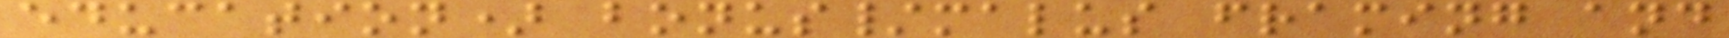education) bonus/malus framing and
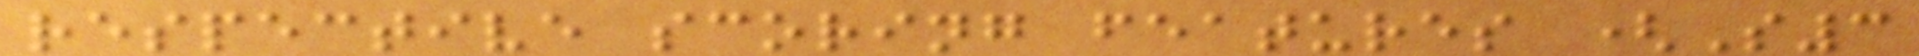respective scoring features (S3
